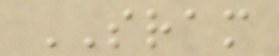SRAM
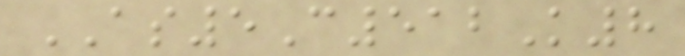AS5C512K8
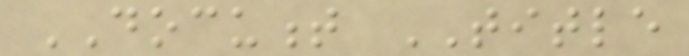DOCUMENT TITLE
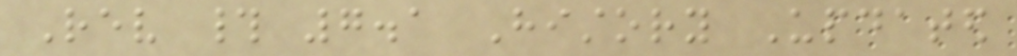Rev # 7.1 History Updated
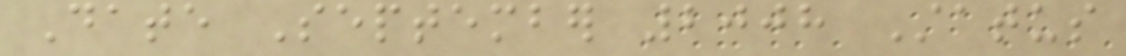Date September 2008 Status
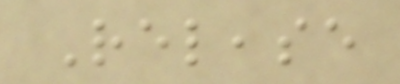Release
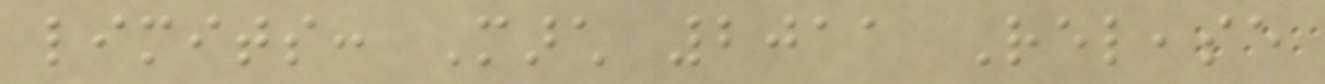limits: March 2011 Release
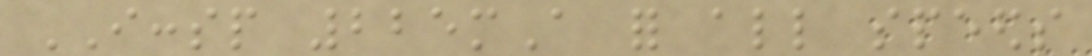ICCSP 225mA for all speeds
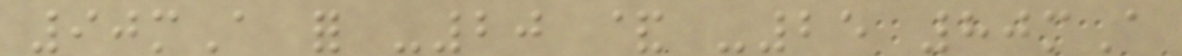90mA for -20 & -25 80mA
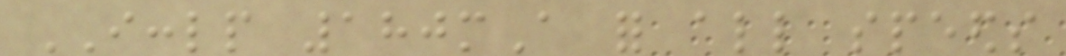ICCLP 180mA for all speeds
